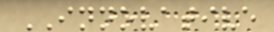INNOVATIVE
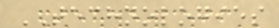TECHNOLOGIES
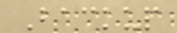Backup
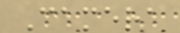Camera
